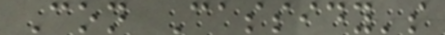Con Cassidy's
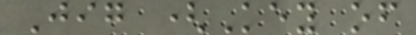Jig (Key of
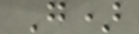G)
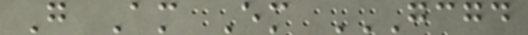G Am Em GCGD
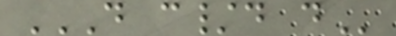D C/D D
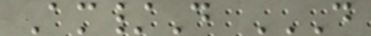Am/D D
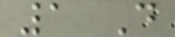1 D
